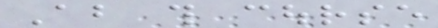About this course
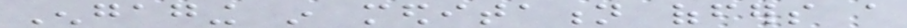Engaging in meditation offers a
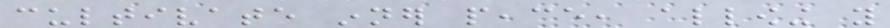cultivate inner peace, allowing you
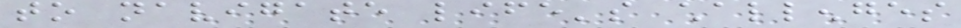to navigate life's challenges
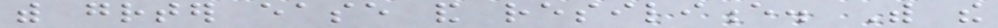with greater ease and resilience. With the
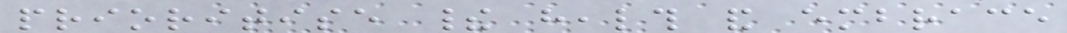prioritise their health and embrace
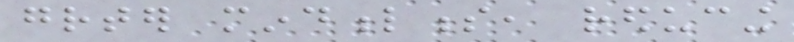greater mindfulness, reducing
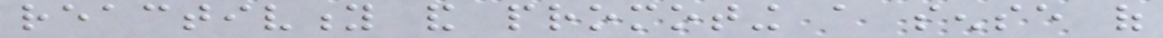reactivity and promoting a sense of
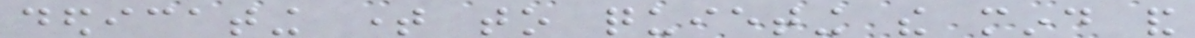dedicating time to quieting the mind and
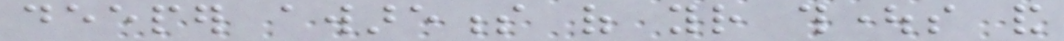deeper awareness of your thoughts and
